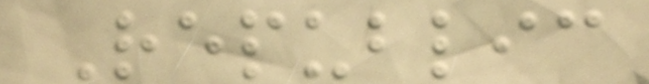Republic
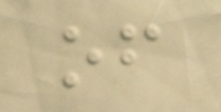of
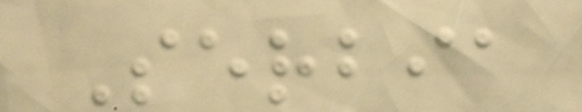Serbia
